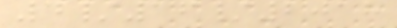4/16/2018
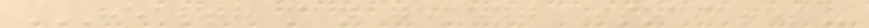HEALTH MANAGEMENT ASSOCIATES
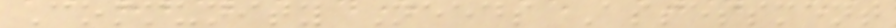Community Needs Assessment
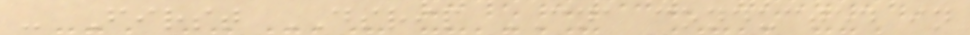- First DSRIP CNA conducted in
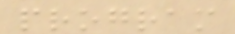program
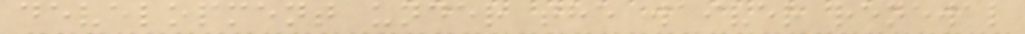development under the waiver renewal
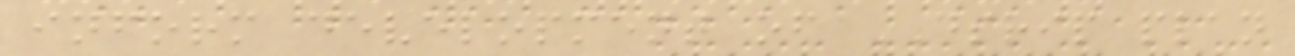inform development of DSRIP plan
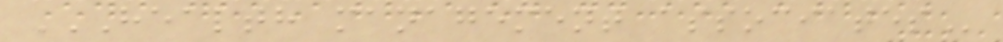HEALTH MANAGEMENT ASSOCIATES
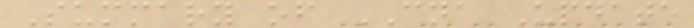Summary of CNA Update
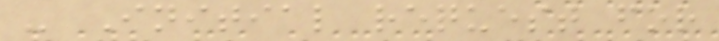- Initial request for
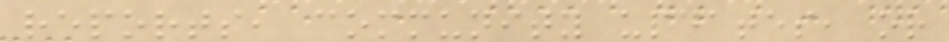reports, community updates, or
